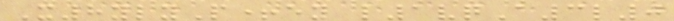X8ylyP+ey l1vqA3l0
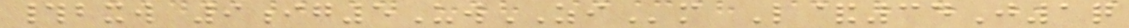#bxw 9ig5UwZIm L&34J1q
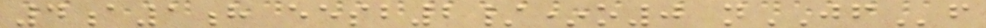4a1h eesb2/*o0 nJFf
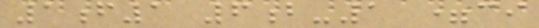1f1 6b-1 =ci
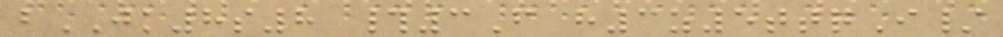bJK8s8 #3F h3z5ttqI/
